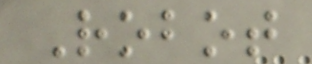Robot
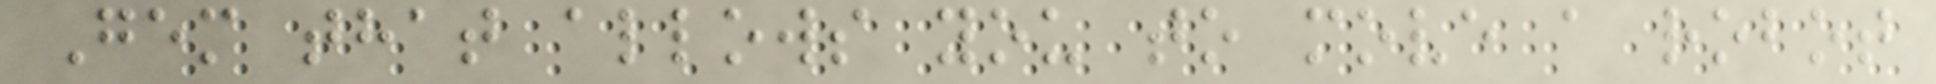Gem that allows you to move a robot
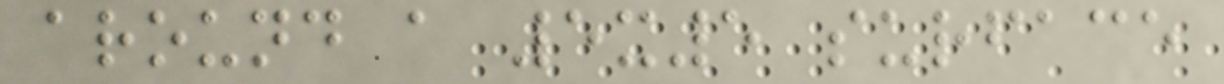around a 5x5 surface
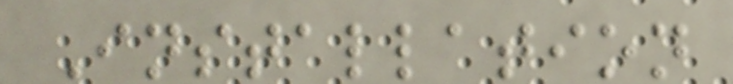Installation
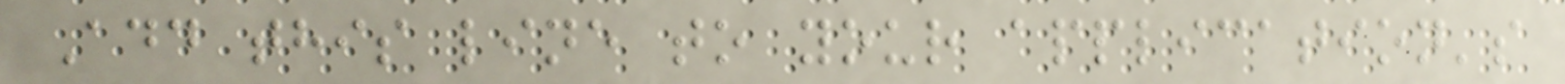Add this line to your application's
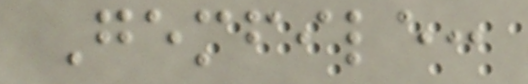Gemfile:
